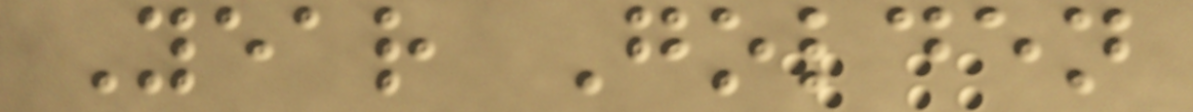Year Golden
